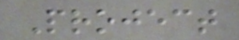Project
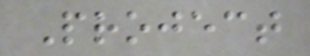Project
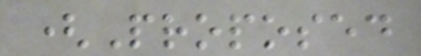(Proposed
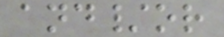and/or
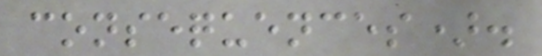consequences).
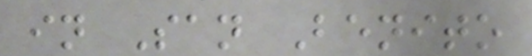in San Benito
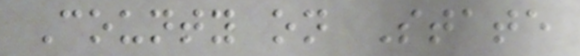County on State
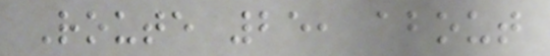Route 25, about
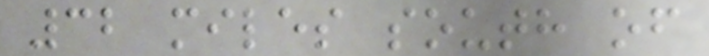32 miles south of
